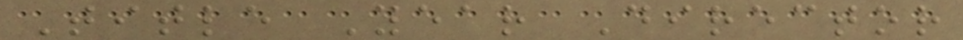Title Year Director
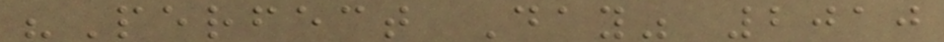"Perfect Day" 2010
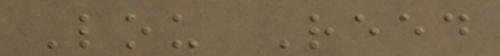Lou Reed
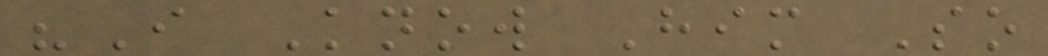"I Know Him So
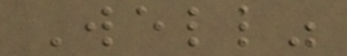Well"
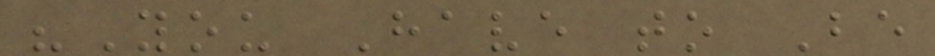"You Have to Be
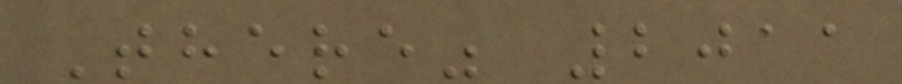There" 2011
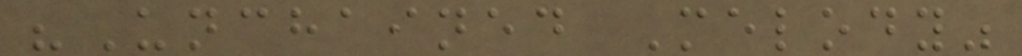"Unchained Melody"
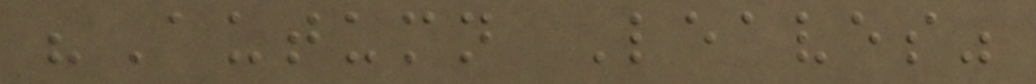"Autumn Leaves"
